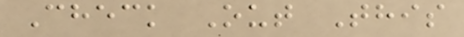Check Out This
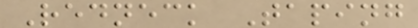Redneck Taping
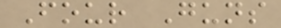Four Guns
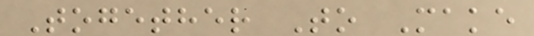Together To Make
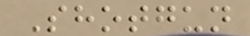Shotgun
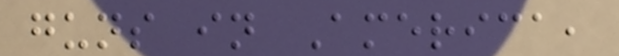guns in America,
